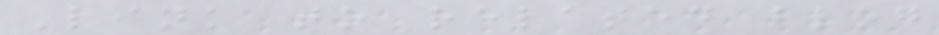Link to related blog
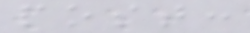post:
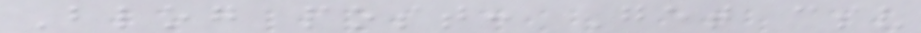Blog post: Get csv
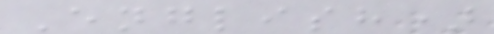English)
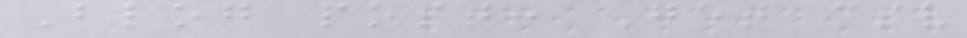Blog post: Get csv
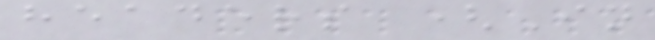headers (In
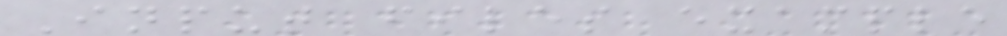Input files example
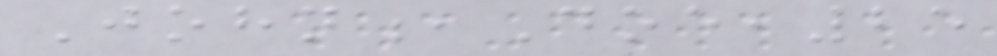John,Doe,25
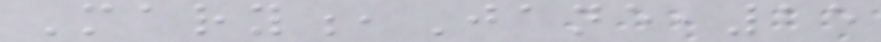Mary,Jane,25
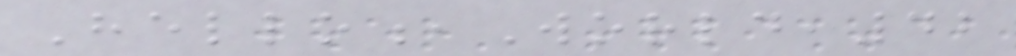Hello,World,42
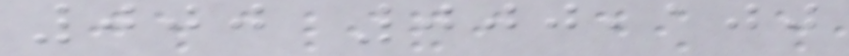000 000,100
